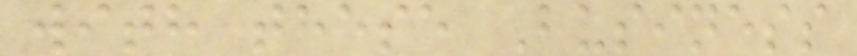with these Business
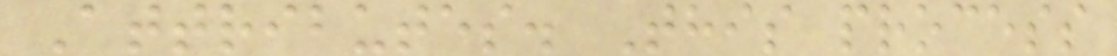Attributes. This process
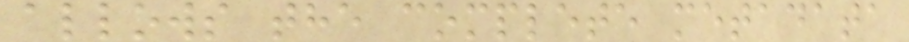allows the complete metadata
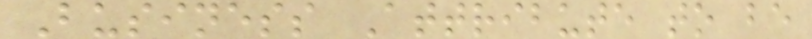Business Attribute to be
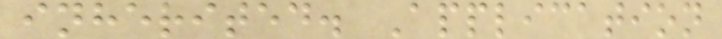inherited. Application
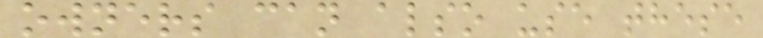owners can also use these
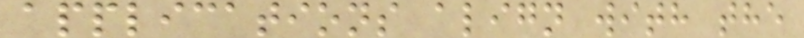applications align with the
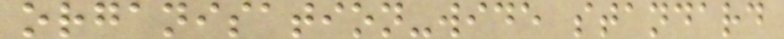organisation-wide standard
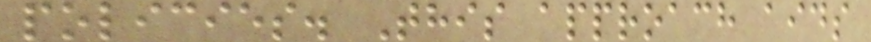policies. This approach aids
